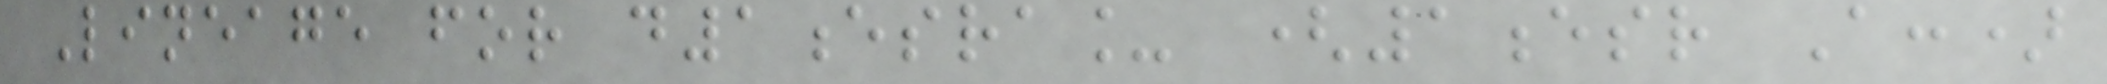Lineage for d1esra_ (1esr A:)
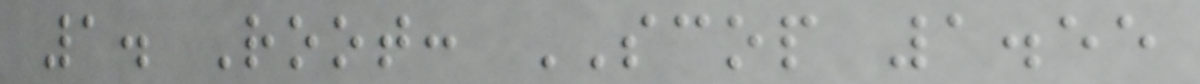1. Root: SCOP 1.55
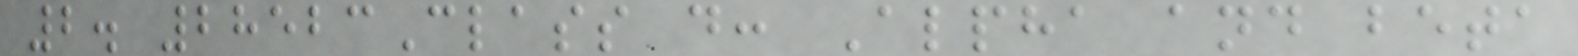2. 28523Class d: Alpha and beta
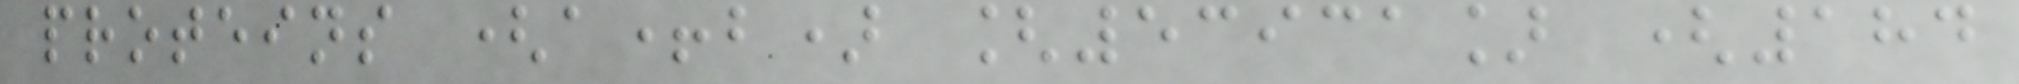proteins (a+b) [53931] (184
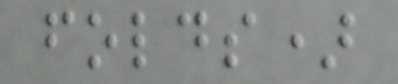folds)
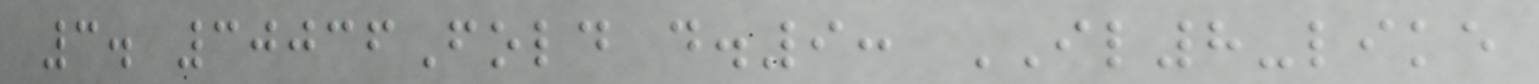3. 30036Fold d.9: IL8-like
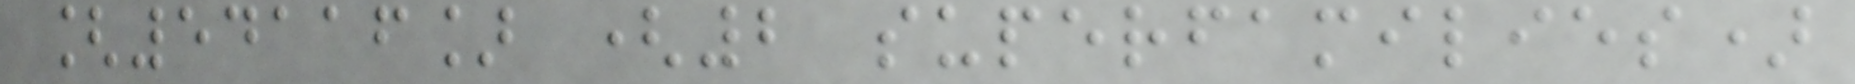[54116] (2 superfamilies)
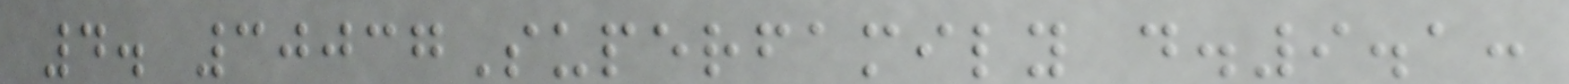4. 30037Superfamily d.9.1:
